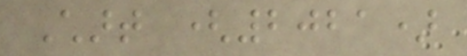Chart (2021)
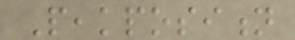Peakposition
